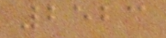2523
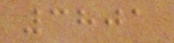3801
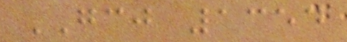GCJ 1354
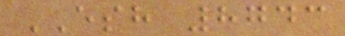ESH 8743
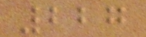227
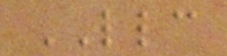LLC
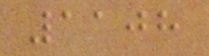1108
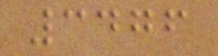3476
